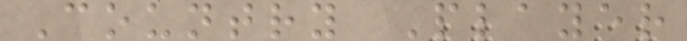Country Player
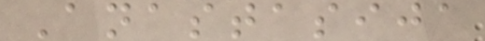Anastasija
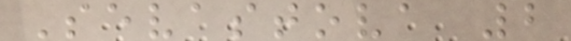Sevastova 2
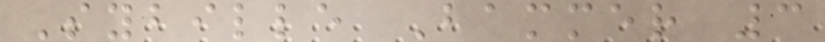Sybille Bammer 3
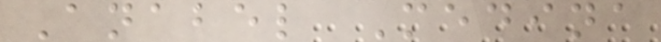Anabel Medina
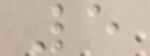5
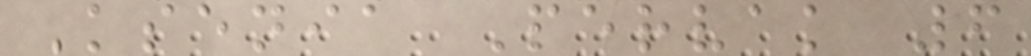Ksenia Pervak 6
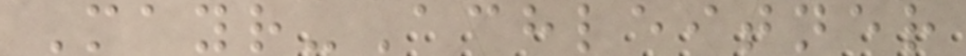Mayr-Achleitner
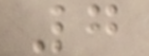7
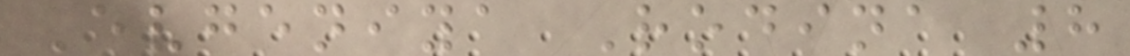Evgeniya Rodina 8
